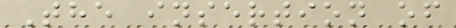The insertion of
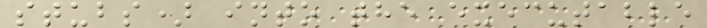stubs) into the executable
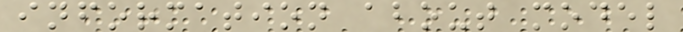information about model
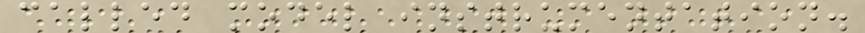called model instrumentation.
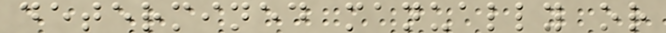determined manually or
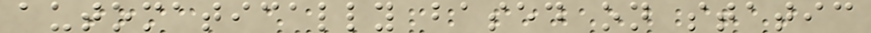automatically based on static
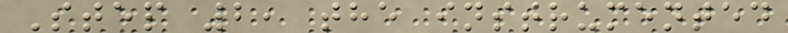Step 2, the instrumented
